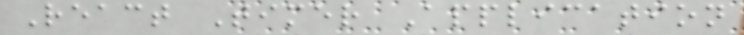React Timer Application
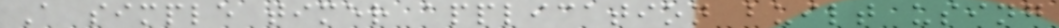A simple timer application built using
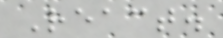React.
